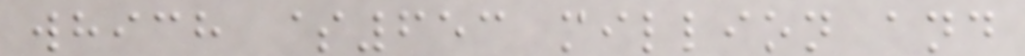which $653 million and
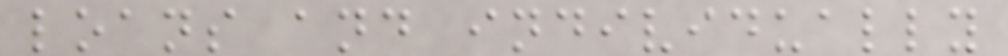loans and individually
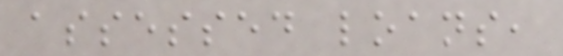assessed loans,
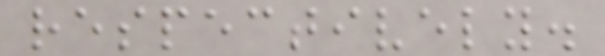respectively.
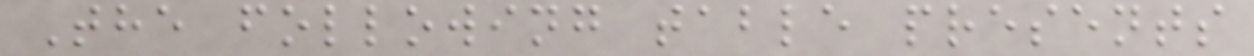The following table presents
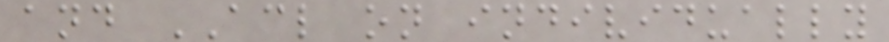and ACL on individually
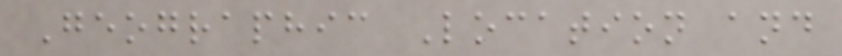Geographic Location and
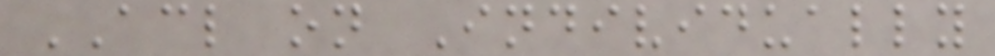ACL on Individually
